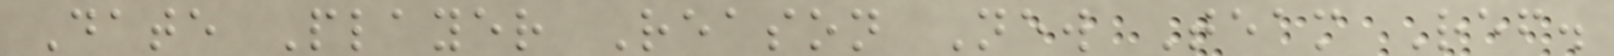Date Player Reason New Team Ref.
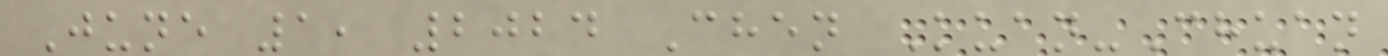June 1, 2024 Chen Kuan-Chuan
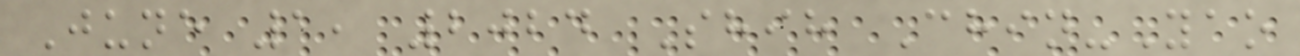June 1, 2024 Shih Chin-Yao
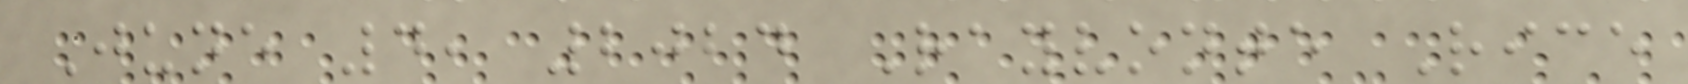June 4, 2024 Rayvonte Rice
